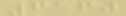6160
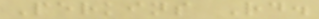Perkins Rd.
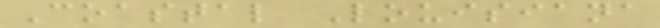Coastal Louisiana
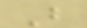B
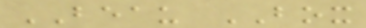BEAU BOX
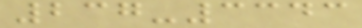237-3343
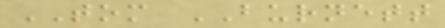TOM BURNETT
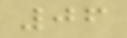06
